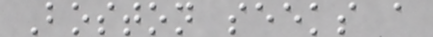Boston seeks a
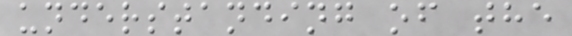understanding of the
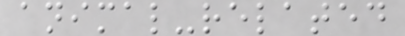animal-related
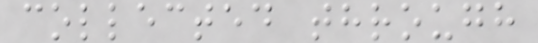collected through
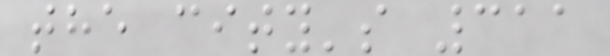the city's 311
